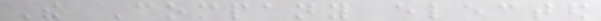The Company elected
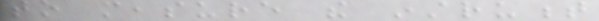to measure the instrument
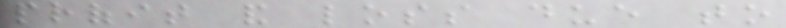profit and loss due to
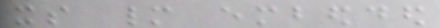its many embedded
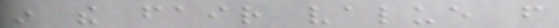in the fair value from
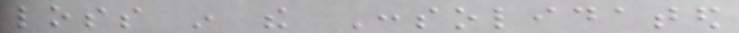loss in the Consolidated
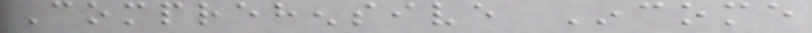Comprehensive Income
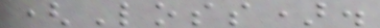(Loss).
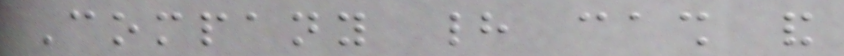Company had cash and
